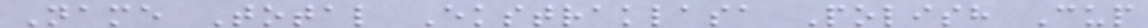Name Total Ekstraklasa Polish Cup
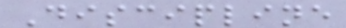Discipline
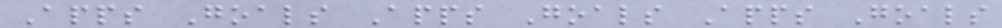Apps Goals Apps Goals Apps Goals
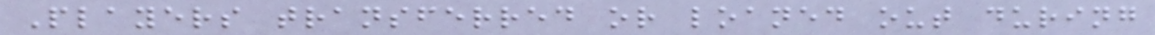Players transferred or loaned out during
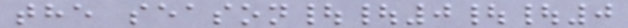the season||0||0
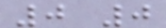0 0
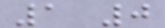1 0
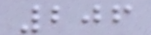206
